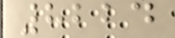8224
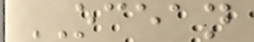OCEAN
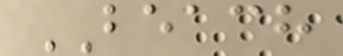BEACH
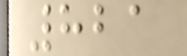821
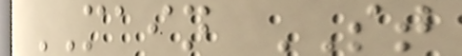MAIN ST
